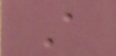A
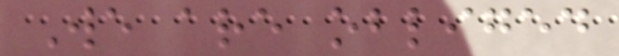We are obliged
